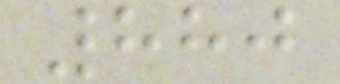880
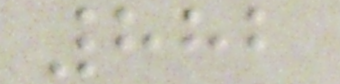882
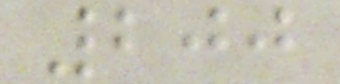200
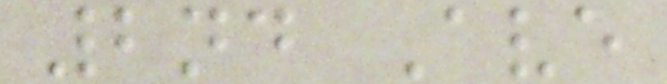2nd Ave
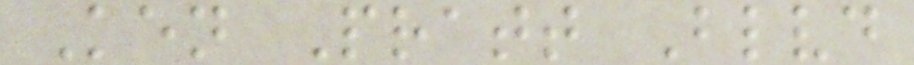Ken Pratt Blvd
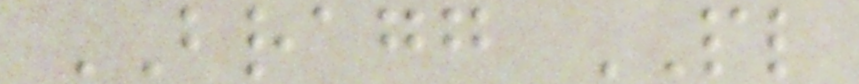BRAGG PL
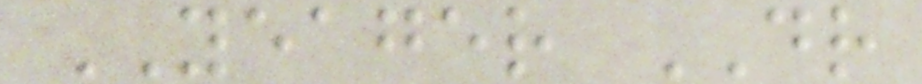YEAGER DR
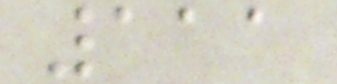111
